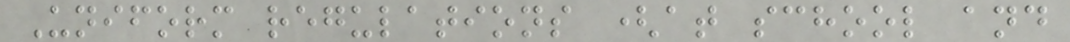Uniform regulations (at school and
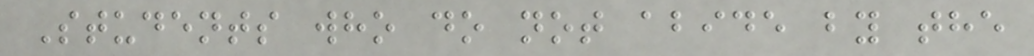Students who do not abide by the
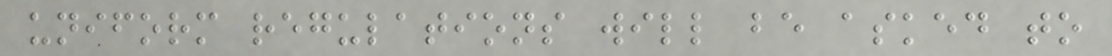uniform regulations will be asked to
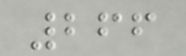266
